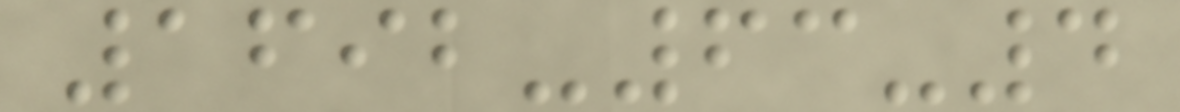1692-63-4
